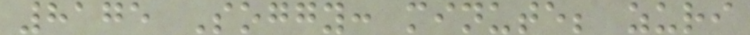8175 Soggy: minute; zuri
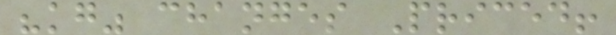"kg" changes Priced!
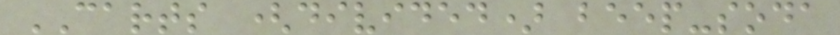CARTS (divided) beep-soda
